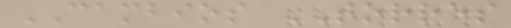CAMBIOS TORRES
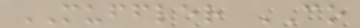MUFFLER CO
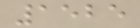1525
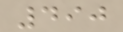490
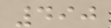490
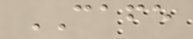CAFE
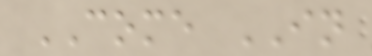COME IN
